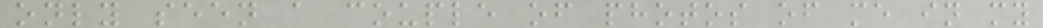only seen a couple of photos of me in my
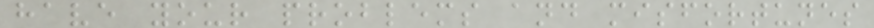have your problems and misfortunes
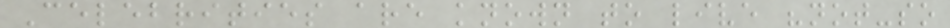Celebrities are known to live "not-so
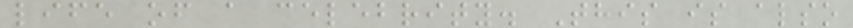life of a celebrity. This is also
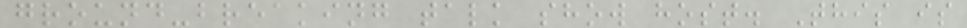ground-breaking talk show host. This is
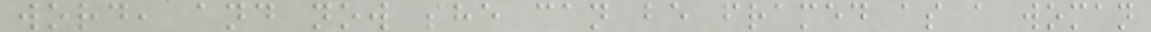word, and now she can be framed as a woman
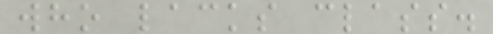who lacks class.
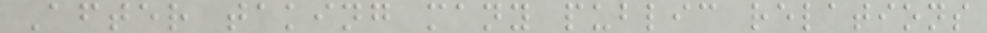After taking many public relations
